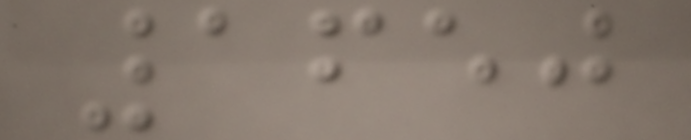1650
